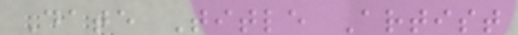Date Title Artist
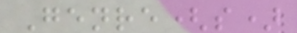Genre(s)
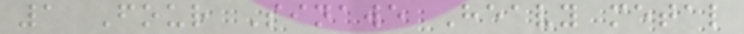1 Four Sinawe Heavy metal
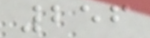256
